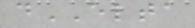dELTA
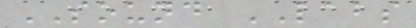SOUND LABS
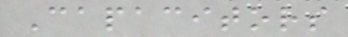Capacitors
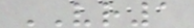VR1
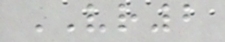VR2
